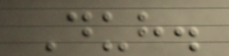Duh.
